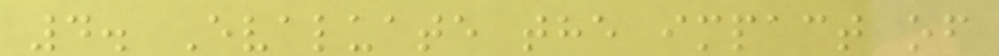4. Evaluate the impact of
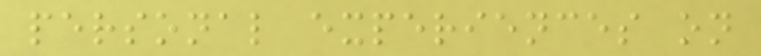personal experiences on
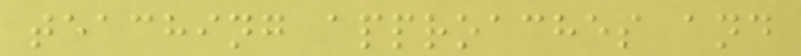teaching approaches and
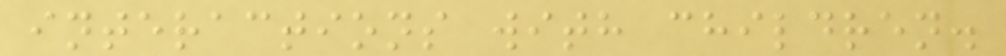interactions with children.
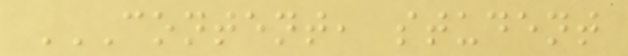CONTENT, STUDENT
